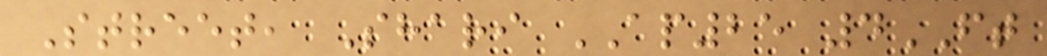Street, Shari AP25 4FT
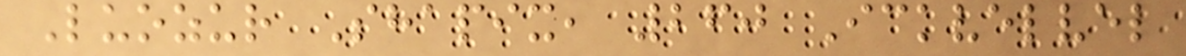Luozur Shapix, 260 Ickvelvel
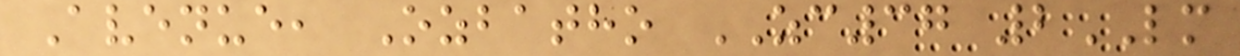Avenue, Ozbatho ZC37 2LM
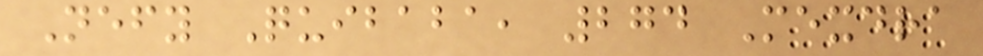Nefy Quibaba, 274 Mexdra
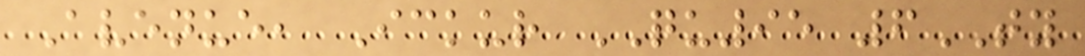Avenue, Ickur QU95 6TY
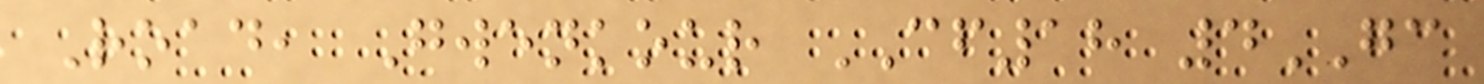Road, Gwenkour CF18 4GC
